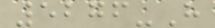5276-H
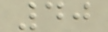40
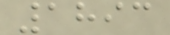1893
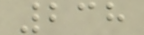238
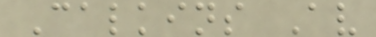Calkins Av
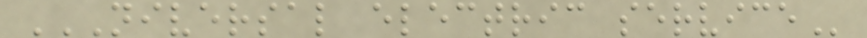NIVERSAL ELECTRIC SERVICE
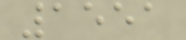1551
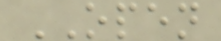OPEN
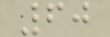60
